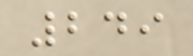249
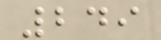249
